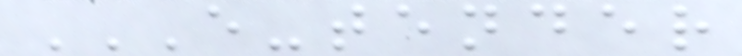E-TENDER
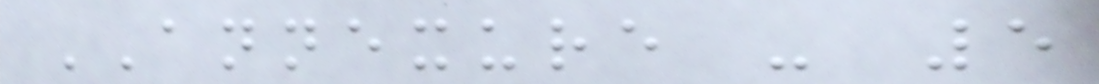ANNEXURE - 5
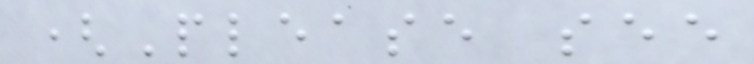(Please see
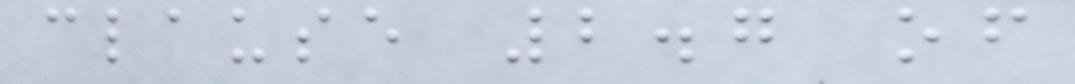clause 2.7 of
